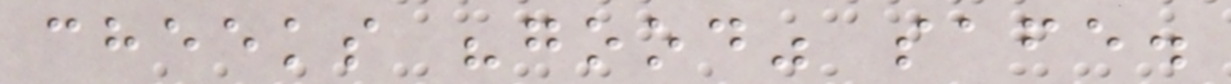cheeks "good" safe.
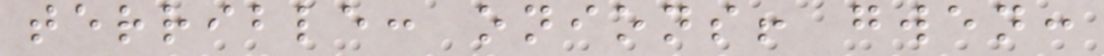terrible: onions! gwen:
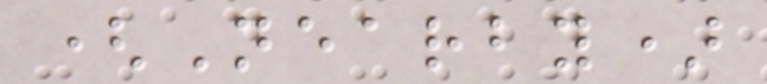(Nearby)
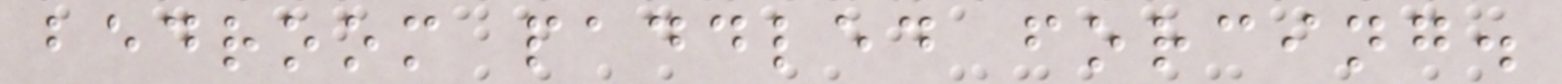bedroom paddled forcing.
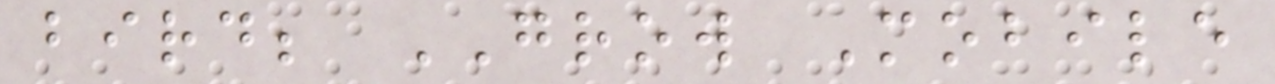bird; GROW Mobile
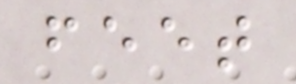feet
